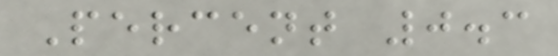Percent 0.3
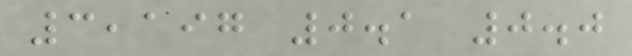3,197 0.1 0.0
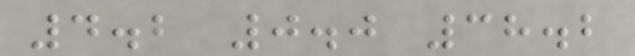4.2 0.0 38.2
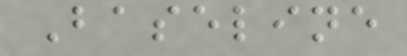Baseline
